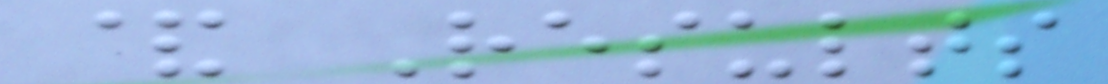& Results
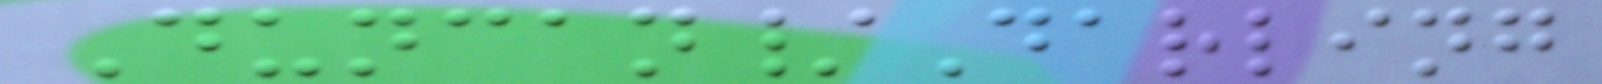Duncan/Darling
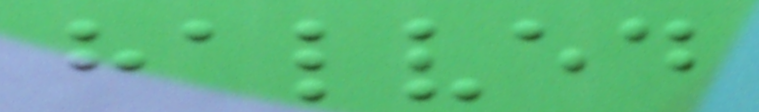halved
